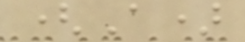(A)
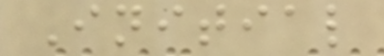Initial
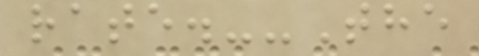rate.--The
